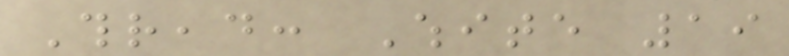Thread: White 19
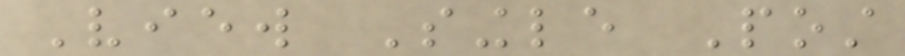View Single Post
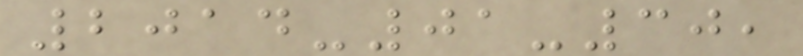2014-01-30,
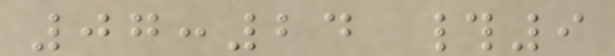07:24 #9
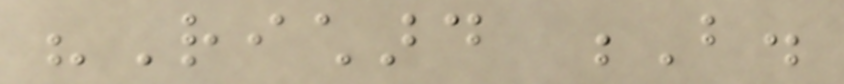"Richard B.
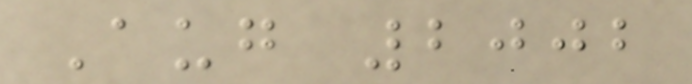Aug 2002
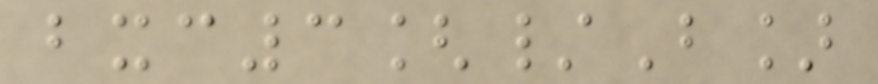bxc3[/B]
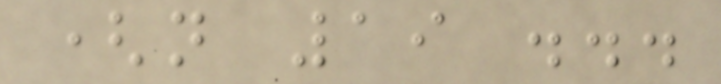(not 19 ...
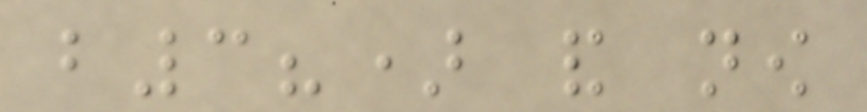b3?) and now
